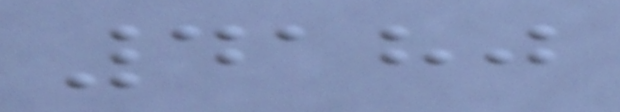4180
